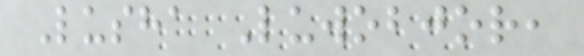Lusha Luwobjor,
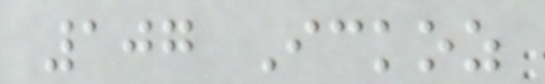107 Ickoz
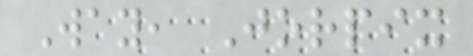Way, Jorpix
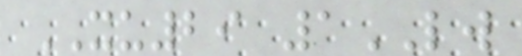XU29 1LW
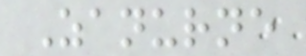Zanurne
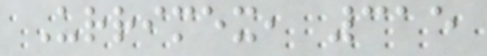Urrimex, 315
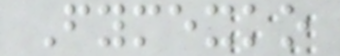Fymexko
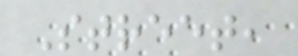Street,
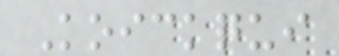Koickqui
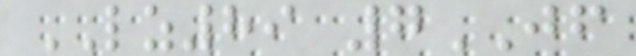LZ89 7JF
